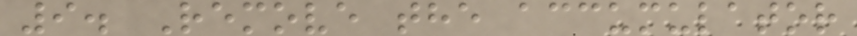9. Remove the accumulator
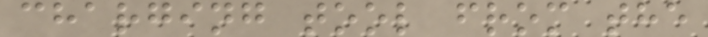charging tool from the
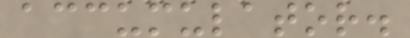accumulator.
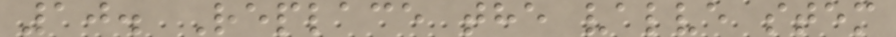10. Replace the valve stem
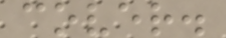cover.
